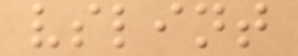vslint
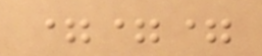===
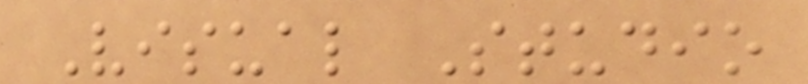Visual Studio
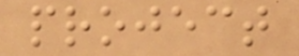project
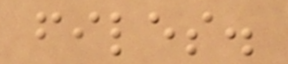files.
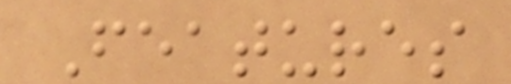Features
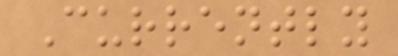Currently
